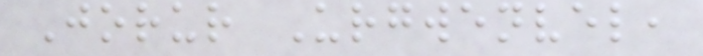Jorur Urgwenvel,
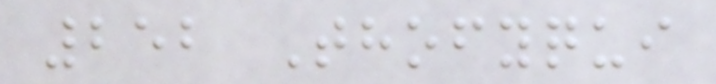252 Thofyqui
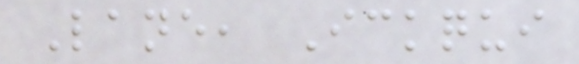Lane, Ickqui
